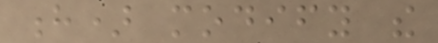h) modify the
